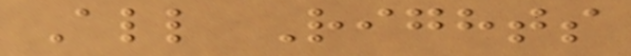All Rights
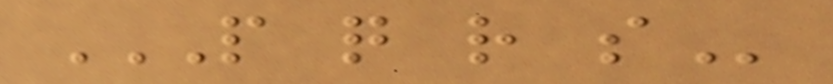P Q R S
